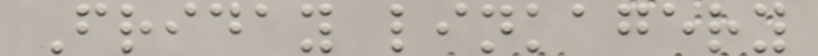Friday linkagery
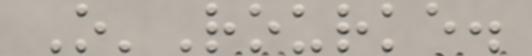O'Rourke.
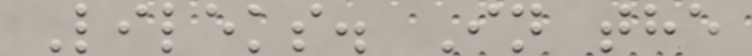Lileks. In the
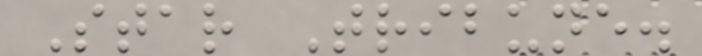Star Tribune.
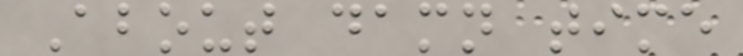About damn time
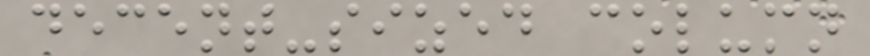decent-sized column
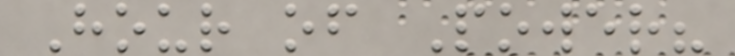Hour of Power?
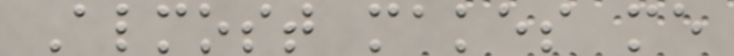Almost makes me
